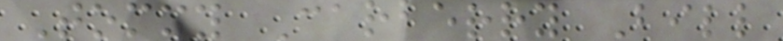Tommy Carberry Bill
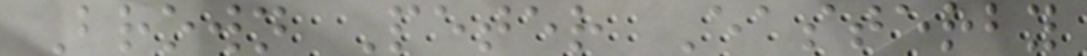Brown Peter Easterby
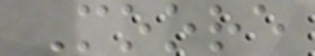Moore
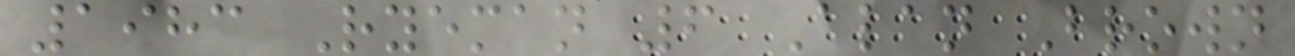1983 Ryeman 6 Alan Brown
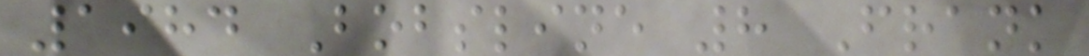1984 Bobsline 8 Frank
